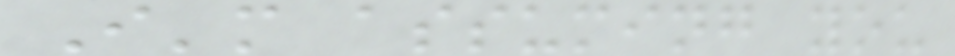I'm assuming you
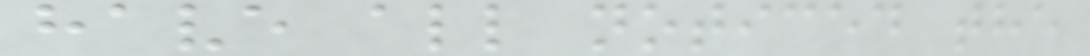have all noticed the
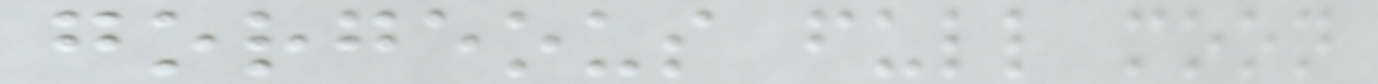gorgeous full moon
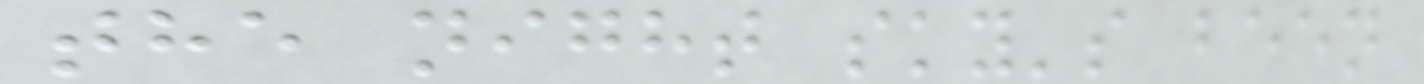the night sky's been
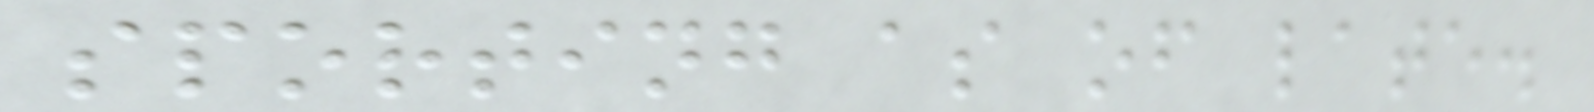sporting as of late.
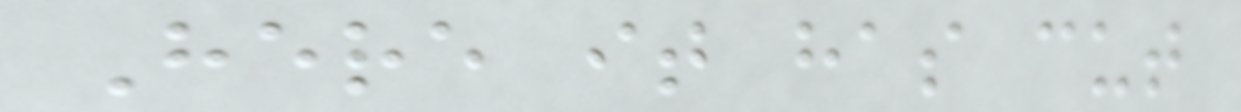Here it has cut
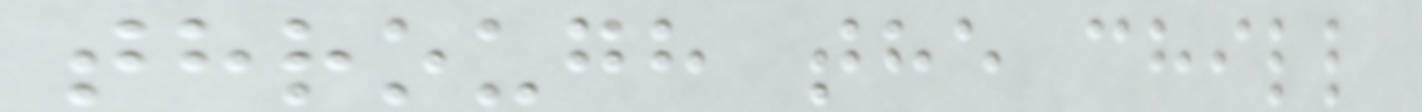through the chill
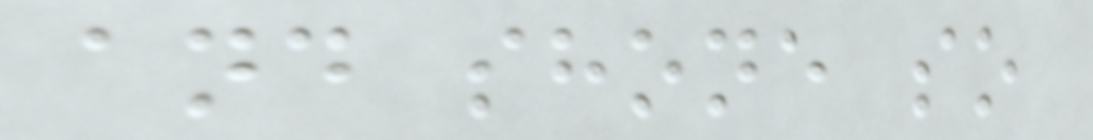and shone so
